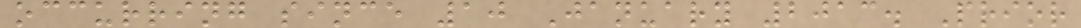occurring since 10 January 2013. Prior
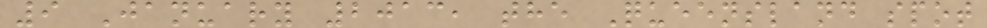9 January 2013, the Queensland spot
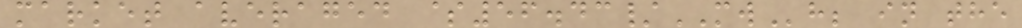market averaged $56.43/MWh; in the
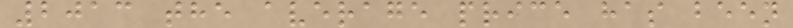2013 the average price has been
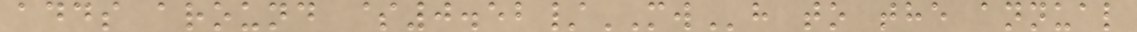adds around $0.52/MWh to the annual
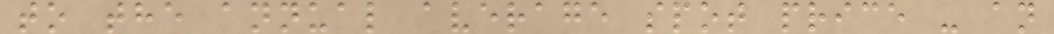to the annual average spot price - an
